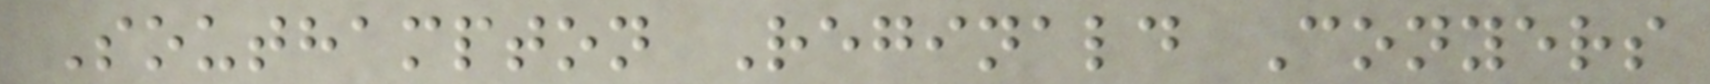Southampton Reginald Conyers
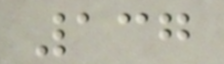137
